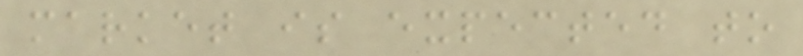market is expected to
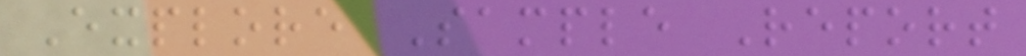Explore Sample Report
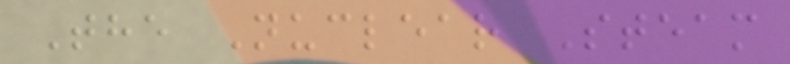The Nuclear Steam
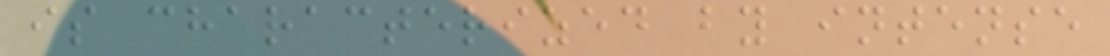is characterized by intense
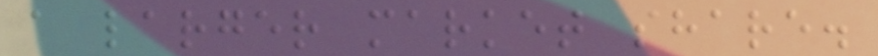a larger market share.
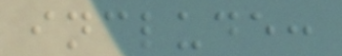include:
